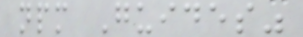npm Guides"
